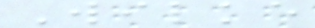Wilke
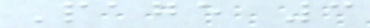Page 3
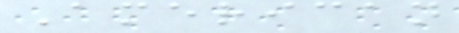American
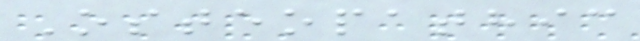Osteopathic
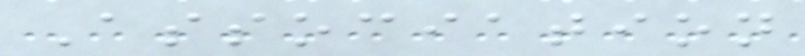Association
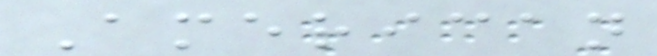American
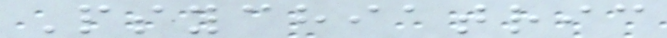Psychiatric
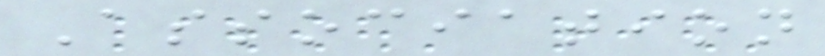Association
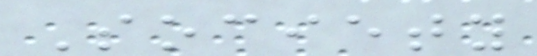Society
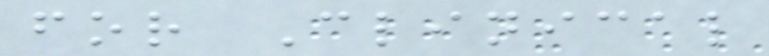for Clinical
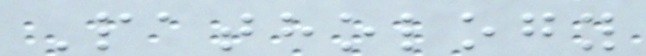Pathology
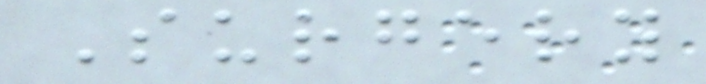Surgery
